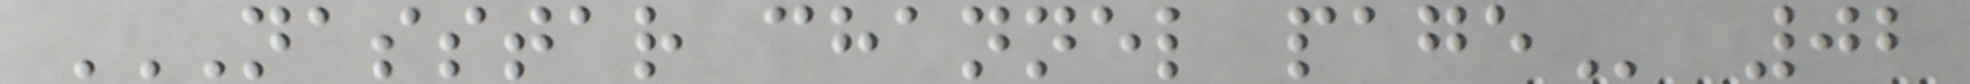NASSTAR CHANNEL PAGE 02
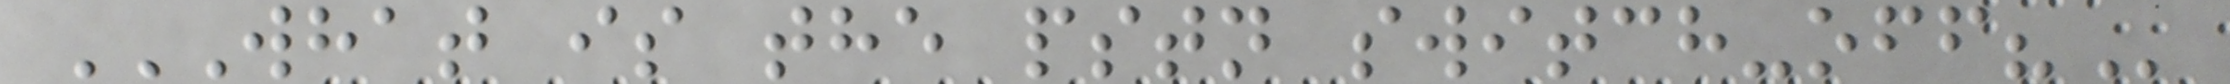WHAT IS THE PSTN SWITCH-OFF?
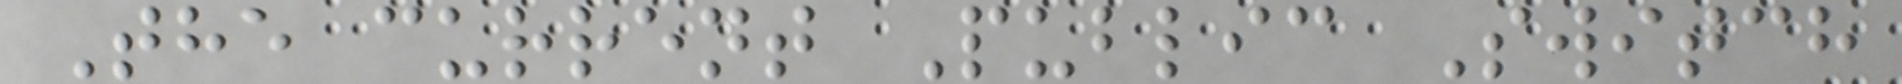The current Public Switch
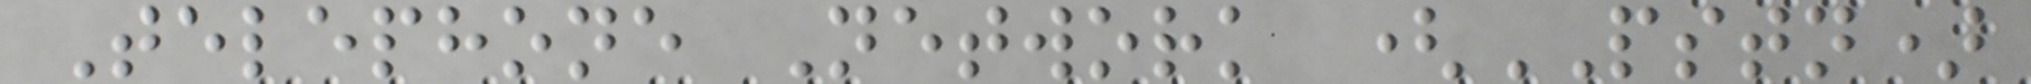Telephone Network (PSTN)
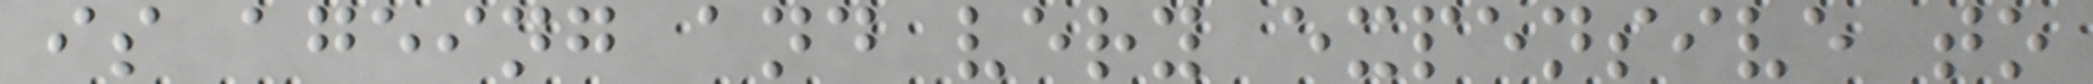is ageing and very expensive to
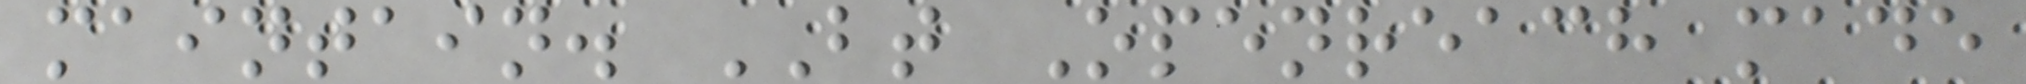maintain. BT Openreach made
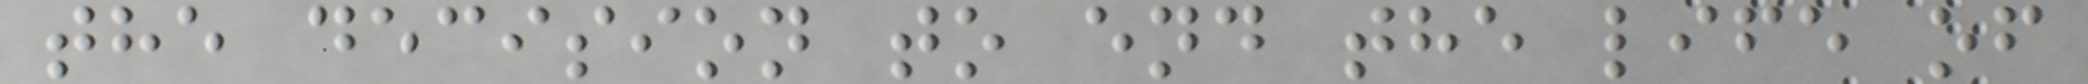the decision to end the life of
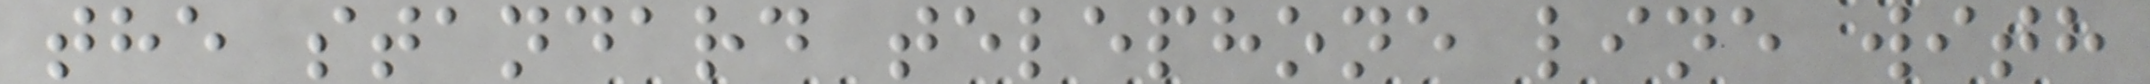the standard telephone line with
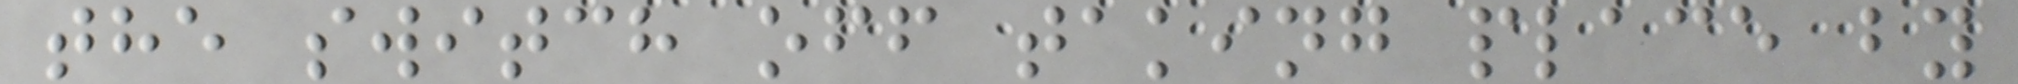the switch off taking place by
